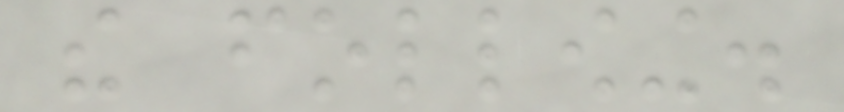the following.
